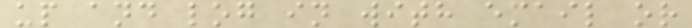up and log in with email or
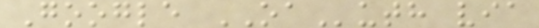Google OAuth via
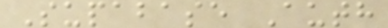Supabase Auth
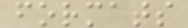formats
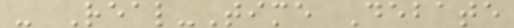- Real-Time Debate
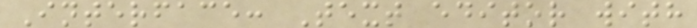Interface: Text editor with
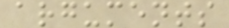arguments
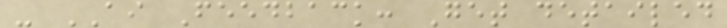- AI Feedback: Get detailed
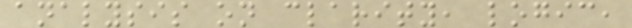analysis on clarity, logic,
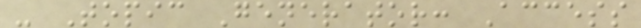- Topic Generator: Access
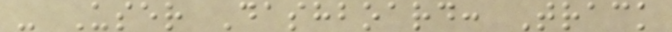- User Dashboard: Track
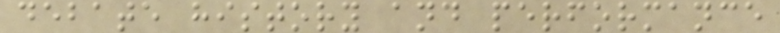debate history and performance
